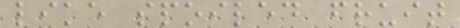like spoiled fruit
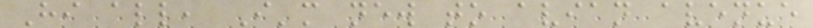Hi all, I'm new to avian avenue
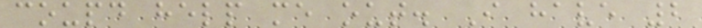coupd help me out. I have 2
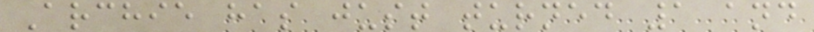Archie has just turned 1 and
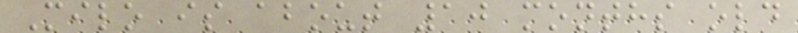Milo is about 10 months old
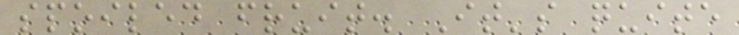spoiled fruit. It's quite
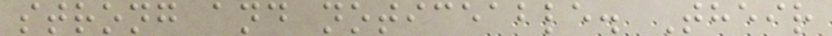strong and noticeable. Their
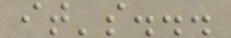it's...
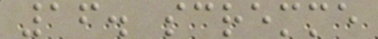16. scremme
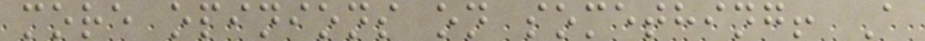more opinions on something! A
